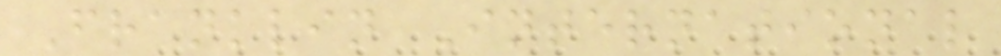Franklin International
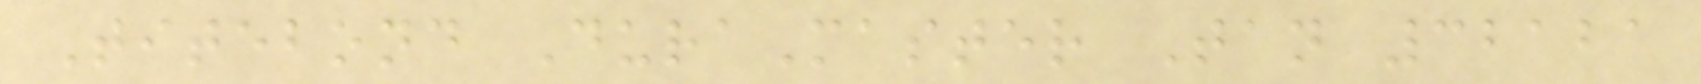Titebond DuraMaster Tan 32121
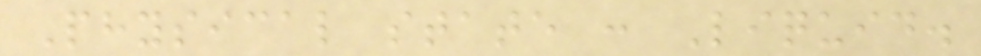Physical state : Liquid.
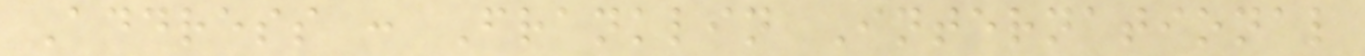Address : Franklin International
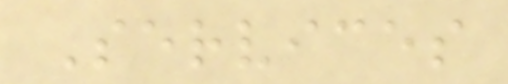Services
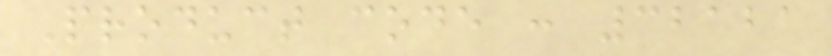Product code : 32121
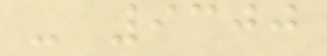- 9300
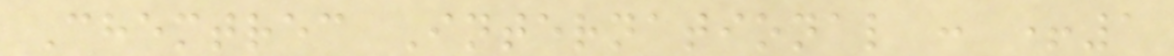Chemtrec International : +1
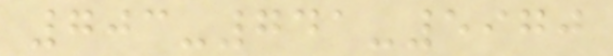703-741-5970
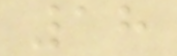18
